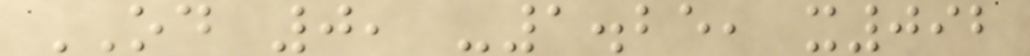OD 0, -1.25, x092
